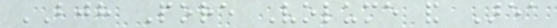BJH Pore Volume and Area
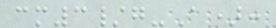cm3/g-A):
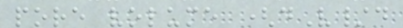pore volume (dV/d
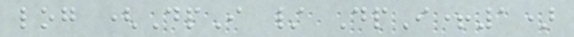log (DpI / DpI+1)
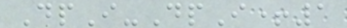DpI-DpI+1
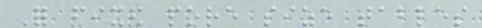For fixed pore size tables
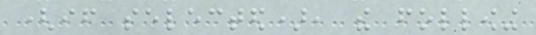(if selected), the following
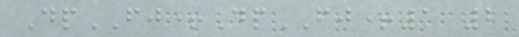DpFJ+DpFJ+1 2
